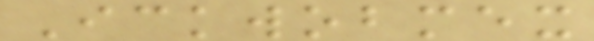Ickwobmex
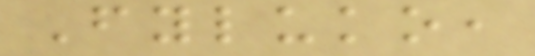Fyluko,
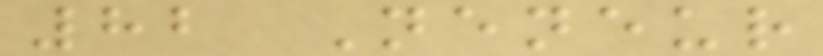82 Neneur
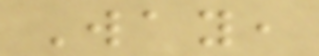Way,
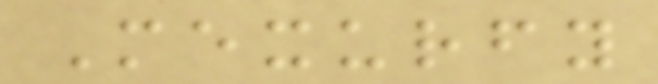Mexurfy
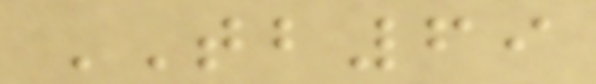TB69
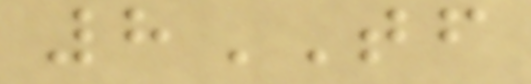8TF
